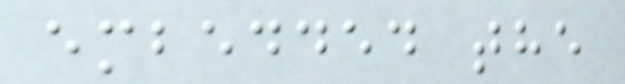embedded the
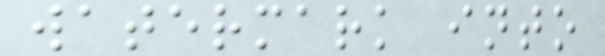watermark into
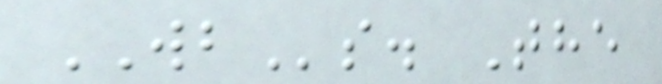WBs. The
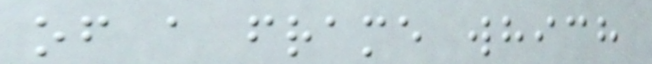of a frame which
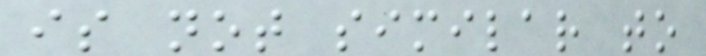is not similar to
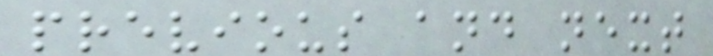previous and next
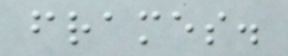frames.
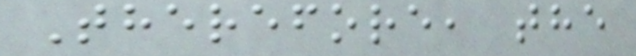Therefore, the
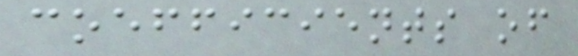coefficients of
